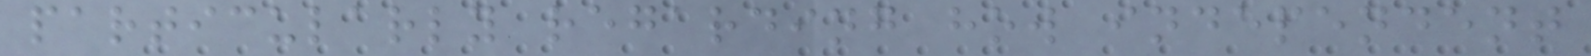particularly regarding how independent
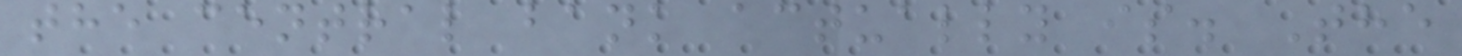the central bank actually is. The
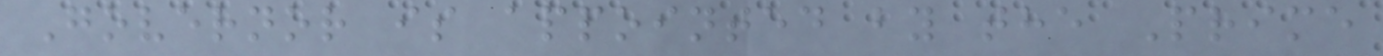Governor is appointed by the Prime
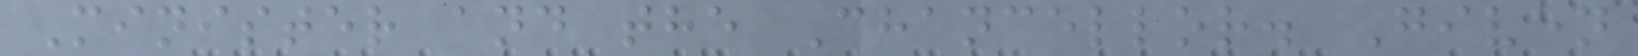Minister and the Chancellor. Given
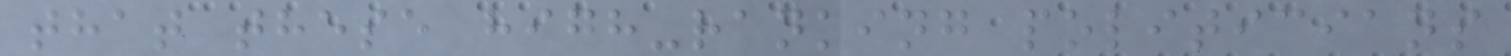that these high-ranking politicians
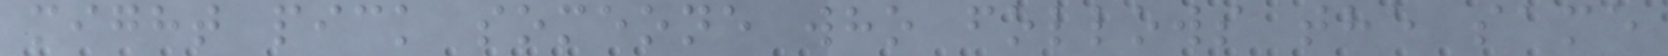might pick someone who follows the same
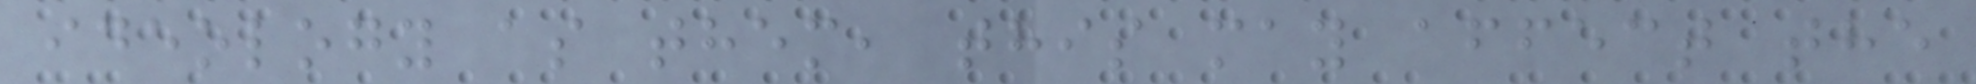ideology as them, this may affect the
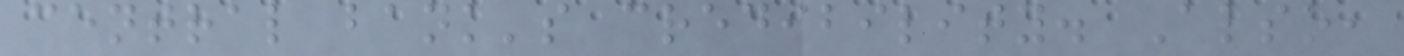central bank's credibility. Also,
